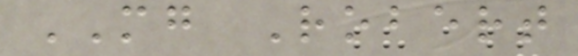MG Robert
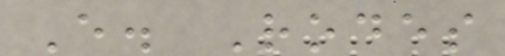E. Rodes
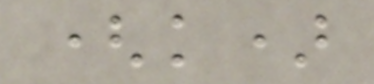(k)
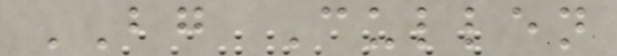BG Cullen
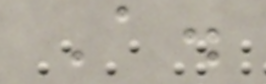A.
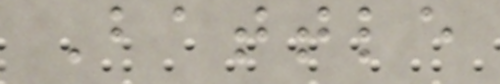Battle
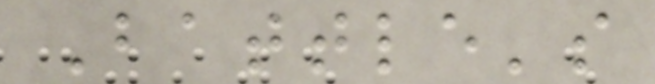Battle's
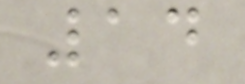14
